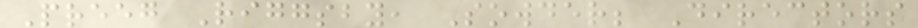Preeg Riggsby, Sowder; Directors
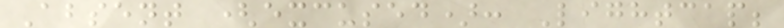Absent (excused): Lightcap;
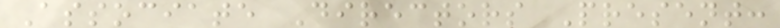Associate Directors Present:
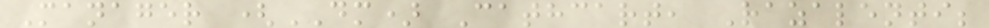Manager (DM) Cathcart, Razalenti;
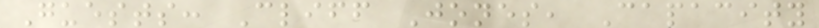Guests: Cliff Jones, Capacity
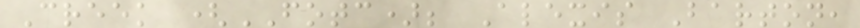Creek (FOTC); Alexis Barton,
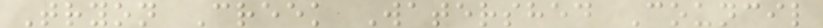Tryon Creek Watershed Council
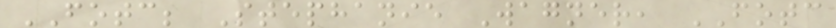FOTC; Stephanie Wagner, FOTC
